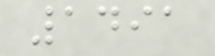1491
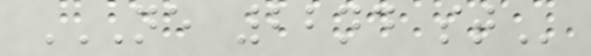NE 22ND ST
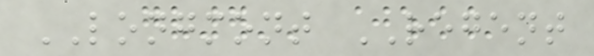LONGMONT REGENT
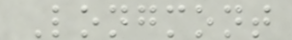Longmont
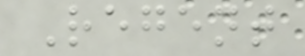Regent
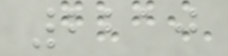2210
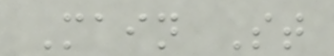Main St
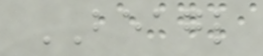BEAGL
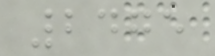2475
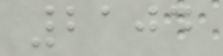2104
